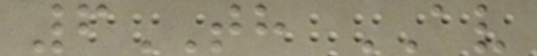6TH AV
